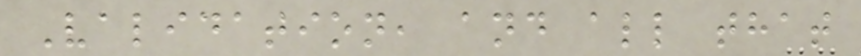Validation, and all that
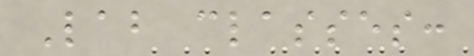Lab classes:
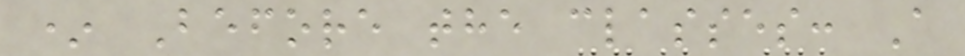* Before the classes: A
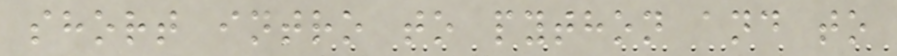short intro to python and to
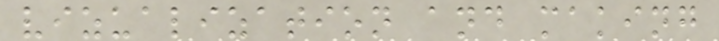vizualization and making
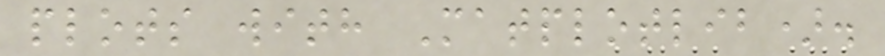plots with Matplotlib).
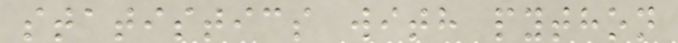statistics with python
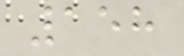158
